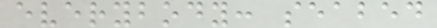everybody: seabed
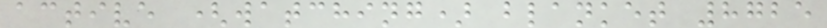active (watching) blanket 8725
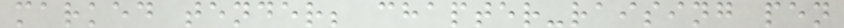marked tender; chapter-raising pen
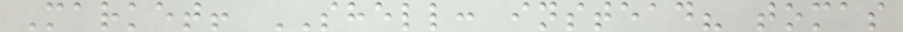Market! SHELL: instead? tomas
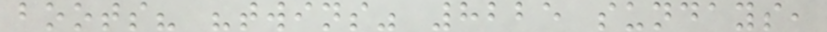boots? "twins" 8225 sundays,
